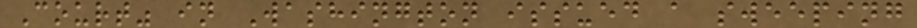Court" in Washington issued a sweeping
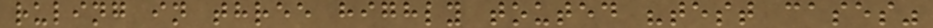ruling in three highly touted "test cases"
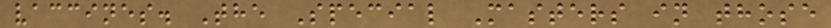vaccines. The Special Masters in those
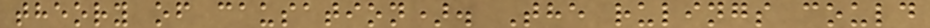theory of causation). The rulings could
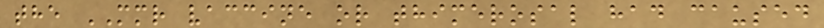the MMR vaccine or thimerosal had caused
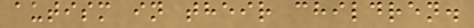autism in their children.
